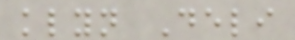klyn Deli
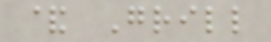& Grill
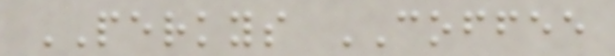PERKYS COFFEE
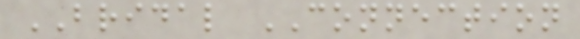BRIDAL CONNECTION
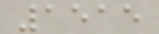1515
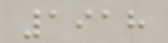1918
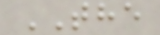THE
